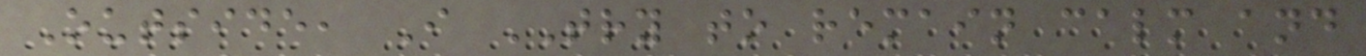Outside, I TRY to remain calm and
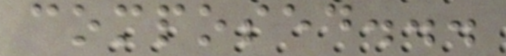composed...
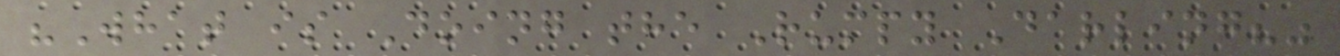"What is Doing the Rumpy Darling?"
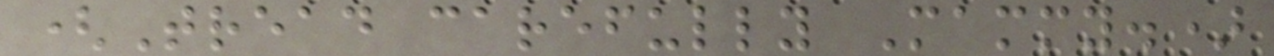(Tread carefully Mammy.)
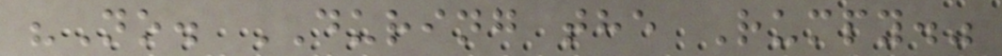"No. DURING the Rumpy."
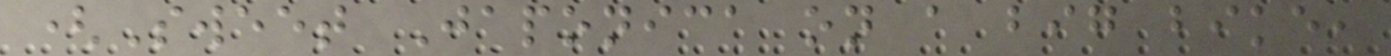(Sweet Japonica on a big bike,
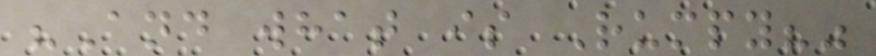"And what is Rumpy?"
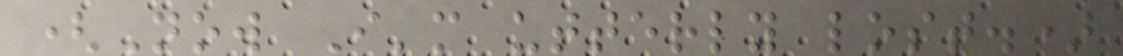(Now I'm utterly lost.)
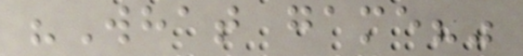"What game?"
